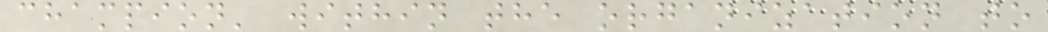champion' within the organization to
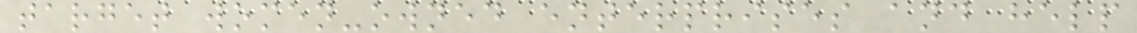target women-owned enterprises and help
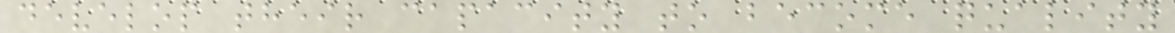develop their capacity to become quality
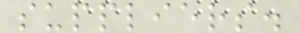suppliers.
